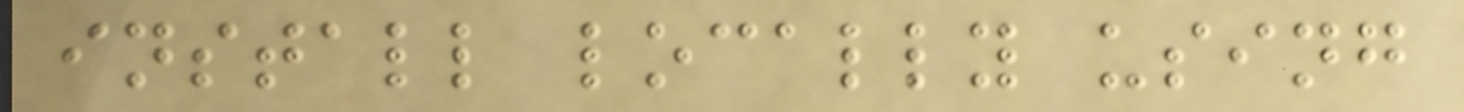install locally using
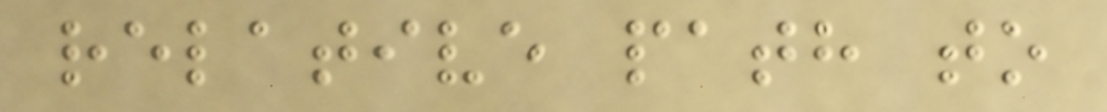relative path to
